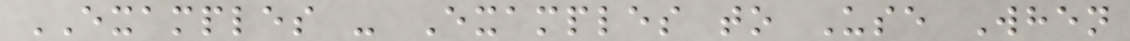EXAMPLES - Examples to Use When
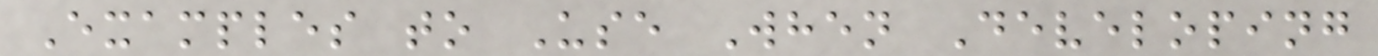Examples to Use When Developing
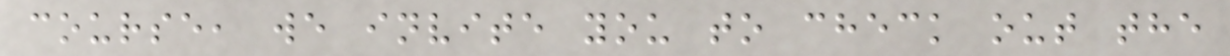course, we invite you to check out the
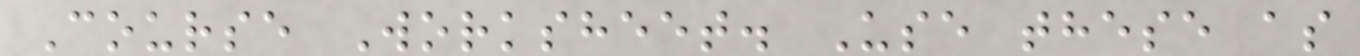Course Worksheet. Use these as
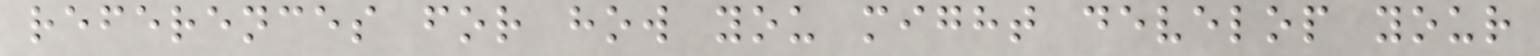references for how you might develop your
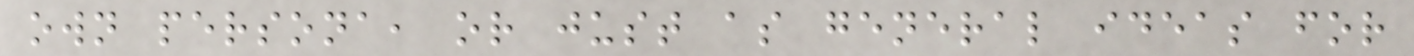own persona, or just as general ideas for
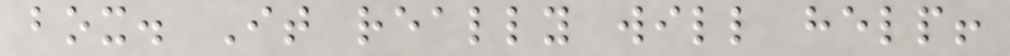box. It really will help!
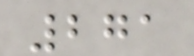271
